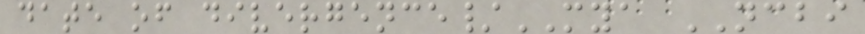date of divergence/MYA NCBI
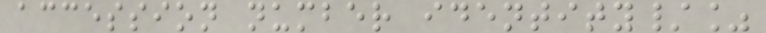accession number identity/%
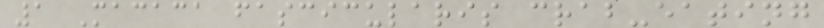1 Macaca fascicularis crab-eating
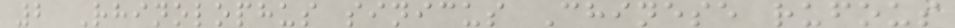2 Rhinolophus sinicus Chinese rufous
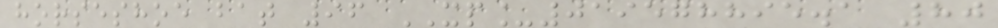horseshoe bat 96 XP_019578895.1 80
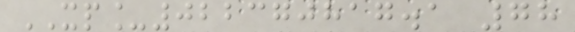XP_022370817.1 78
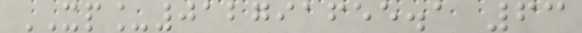XP_012791655.1 63
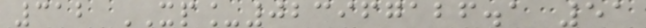312 XP_023967126.1 51
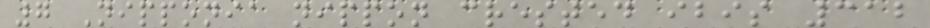7 Nipponia nippon crested ibis 312
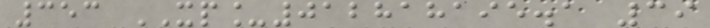353 XP_012818195.1 39
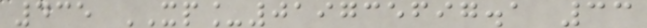435 XP_019735697.1 33
